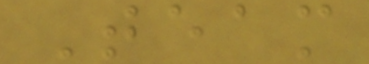Team
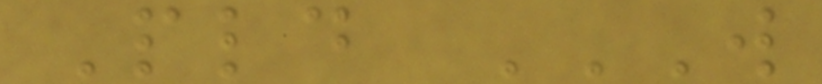Pld W
